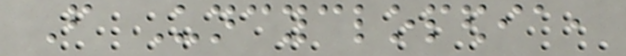From Uncyclopedia,
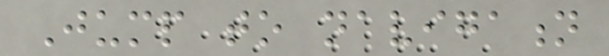Jump to navigation
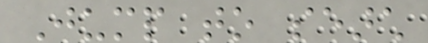Jump to search
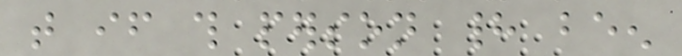that if this person had been
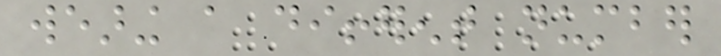wearing a different number
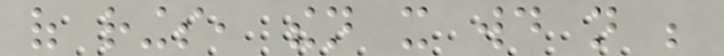of rings, then it would not be
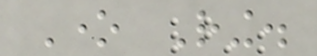One Ring.
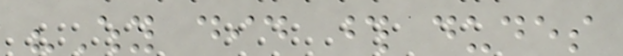"Why did those dudes
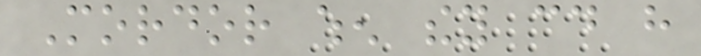Mordor when they could have
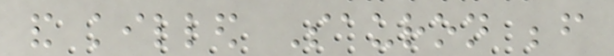and killed Sauron before
